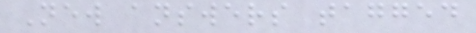New answers tagged
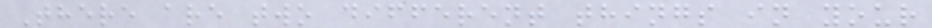There are two different things in your
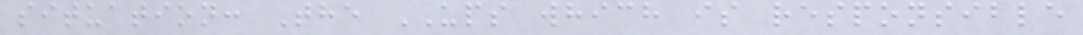situation: The UPS which is responsible
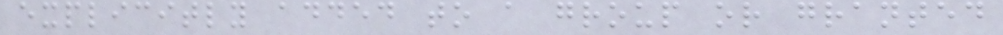explicitly added to a group or granted
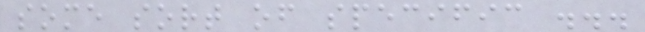some sort of specific ...
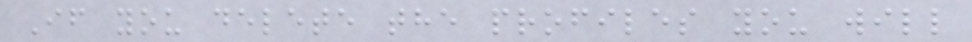If you delete the profiles you will
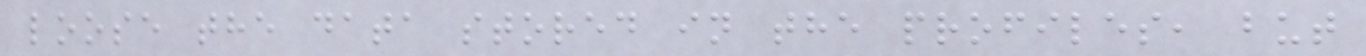loose the data stored in the profiles, but
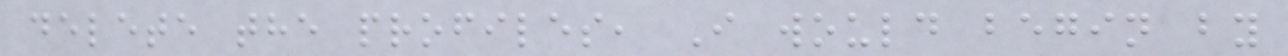delete the profiles, I would begin by
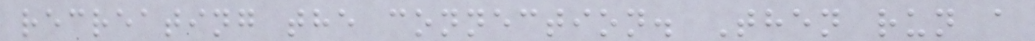recreating the connection. Then run a
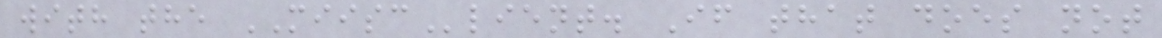with the MIISClient. If that does not
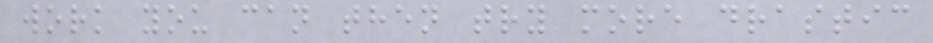work you can then try more drastic
